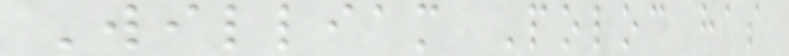William Poloc has
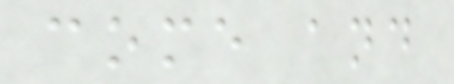come and
